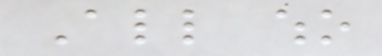All who
